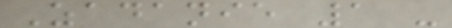Zadanie 1 -
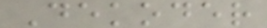Dekoder
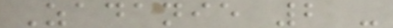Zadanie 2 -
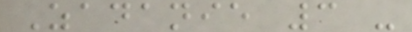Zadanie 3 -
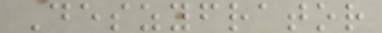Deszyfrator
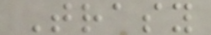Trasy
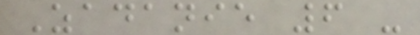Zadanie 6 -
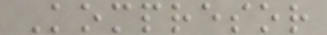Kompresor
